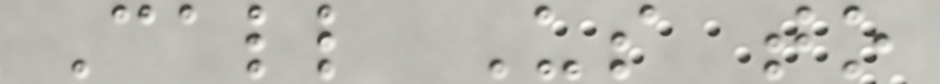Call Us to
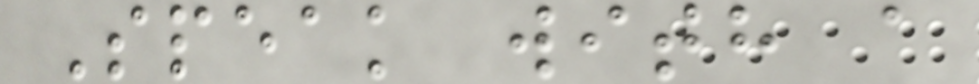Speak with a
